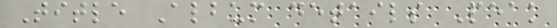Title Album details Peak
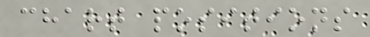chart positions
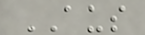AUS
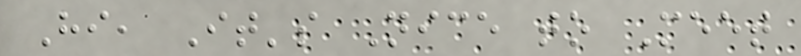Hi, It's Nice to Meet
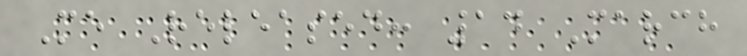Me Released: 14 March
